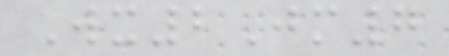Wx2Jm7
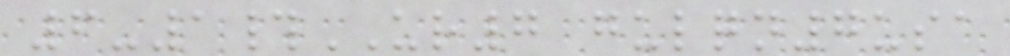6-1#UR7 gulqn7usa
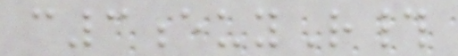c3euyR#
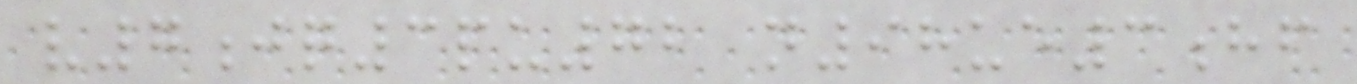v7jq3pu72 n98ue3hf
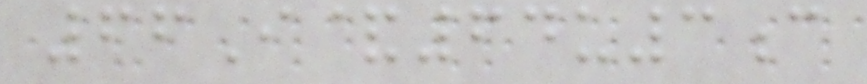66I&64u3c
